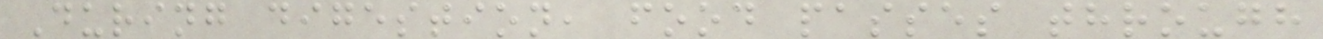During digestion, food passes through
